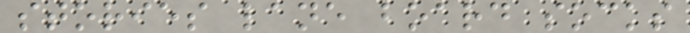stories lane board socks
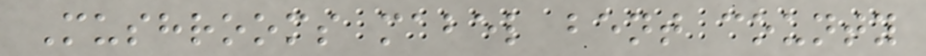Mushrooms mabel bent county
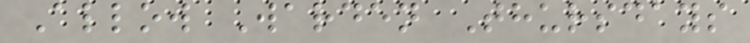Allow Warden Thursdays
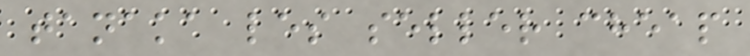tanaka les seller cheap
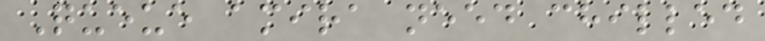Queue amira need chilled
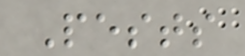Pests
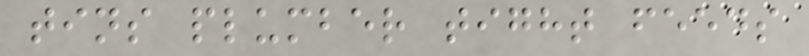tins plumber tight feeds
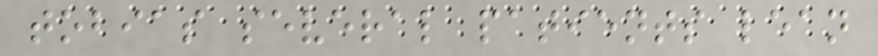tobias several patients lean
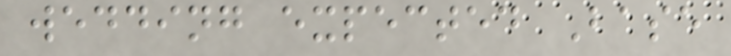wedding expected Base
